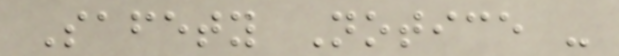Safety Notice -
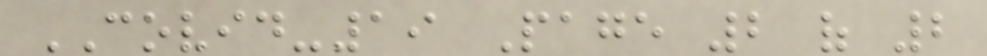COVID-19 Page 2 of 2
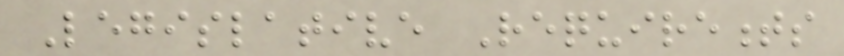Legislative Requirements
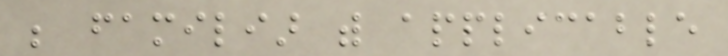be familiar with applicable
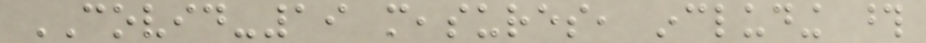COVID-19 measures, including those
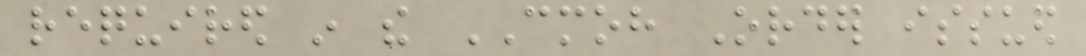required in the CMOH Order issued
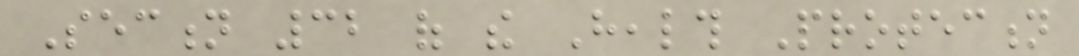Section 32 of the Health Protection
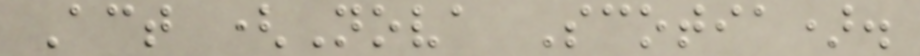Act (Nova Scotia).
